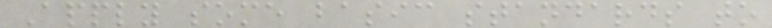Apply some basic standards to
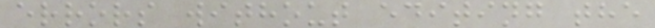errors without editing the
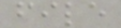file
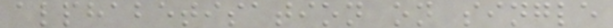alphabetisation on single
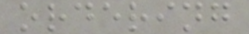ordering
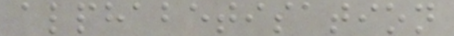alphabetisation
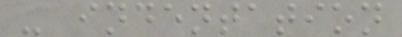- indentation
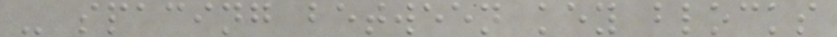- spacing between key blocks
